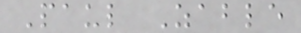Paul Zable
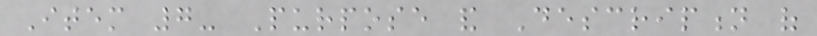Item 7- Purpose and Description of
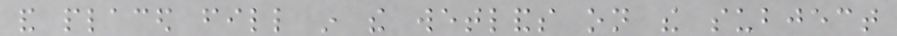and placed fill in the wetlands on the subject
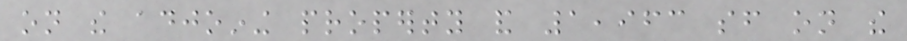on the adjoining property and 1,963 sf on the
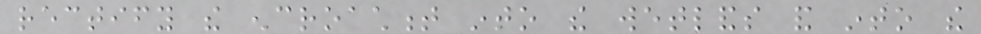rectify the encroachment into the wetlands and into the
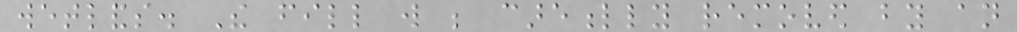wetlands. The fill will be carefully removed by an
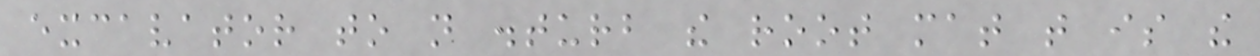excavator to not disturb the root mat that is the
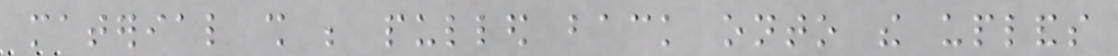material shall be pulled back onto the uplands
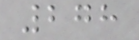278
